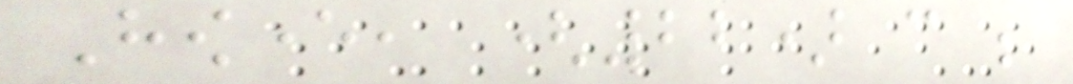However, (22) can be
